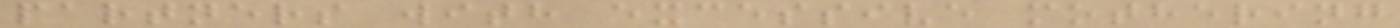partners with excessive mothering
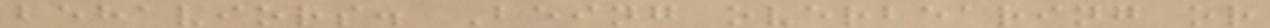behaviors. Being overbearing or
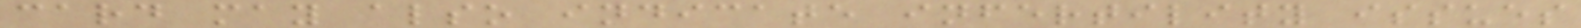card may also indicate infertility issues
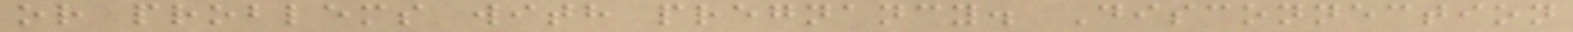or problems with pregnancy. Disconnection
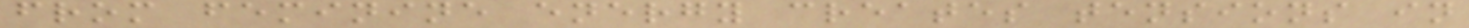from feminine energy creates tensions in
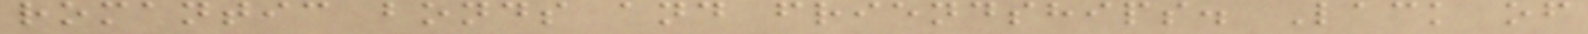romantic bonds and friendships. Lack of
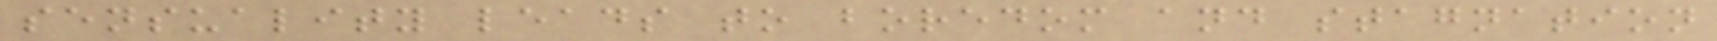sensuality leads to boredom and stagnation
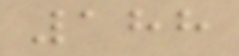188
